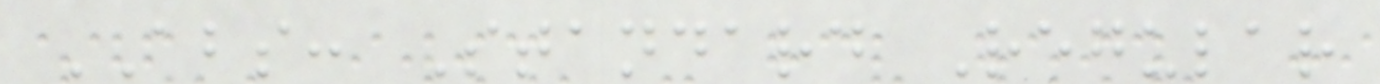ABS: Standard Regular
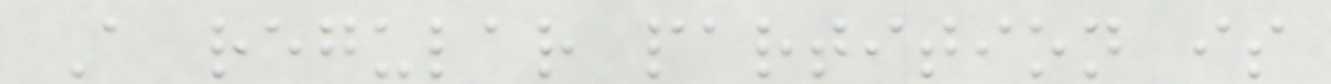A regular partition is
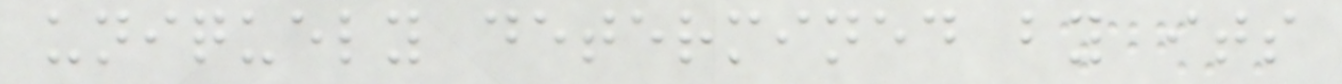uniquely determined by its
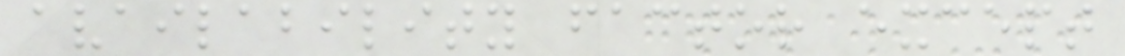availability factor except
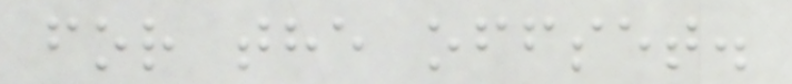for the offset.
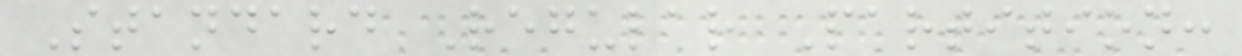Standard Regular Partition:
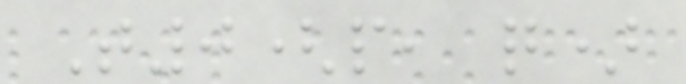T0(p, q)
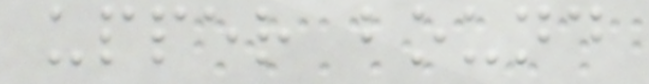upper bound
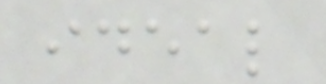ideal
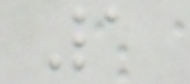1
